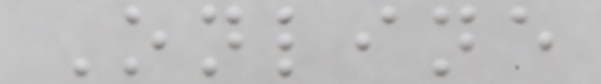Online
